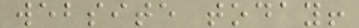website today!
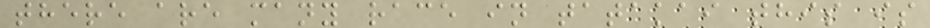there are many race in tatakai this is
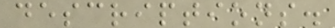descriptions.
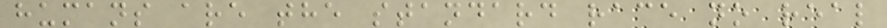humans are the standard race no real
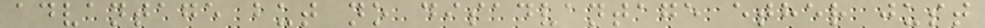advantage but no disadvantage ether just
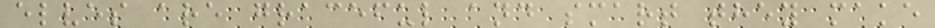elves are graceful and smart they make
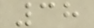38
